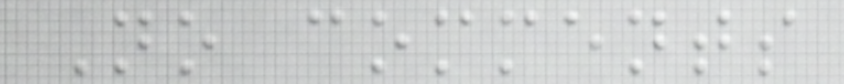No comments
